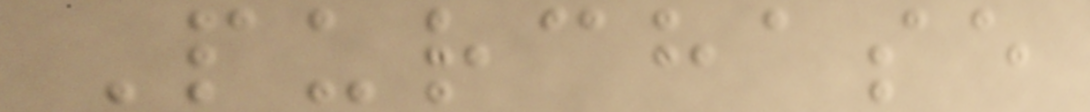Purchase
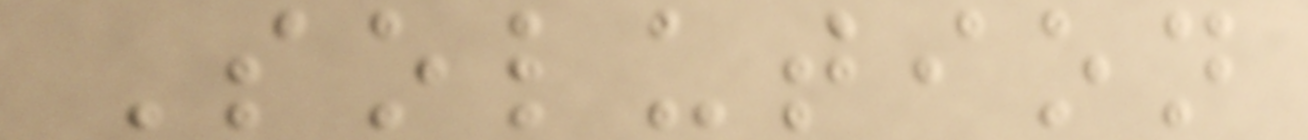Solution
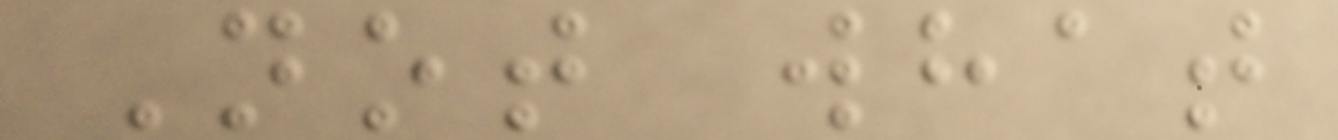Not what
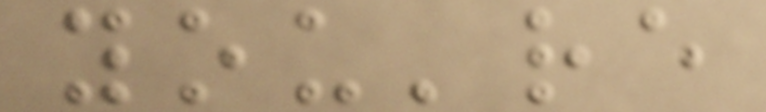you're
